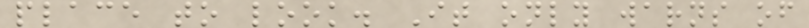place to look. It only warns of
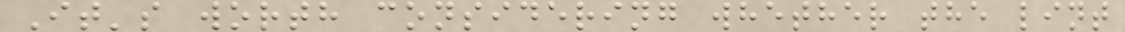It's worth considering whether the lint
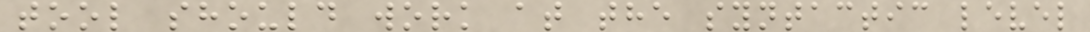tool should work at the syntactic level
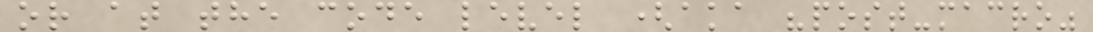or at the code level (aka "post-macro"
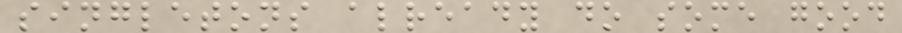singletons already do some good
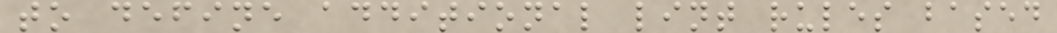to define additional lint rules based
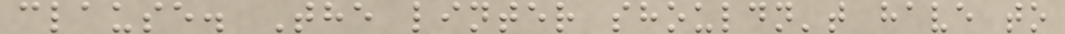clause. The linter shouldn't have to
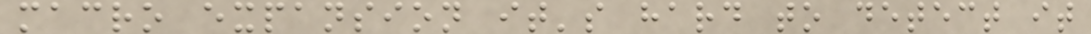macro expansion it's hard to detect it
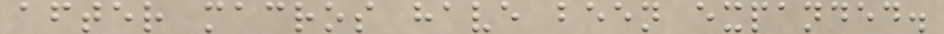after macros have been expanded.
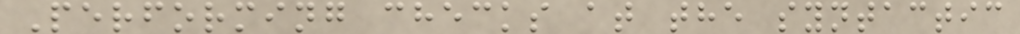Performing checks at the syntactic
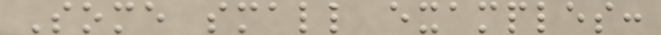Some small examples:
